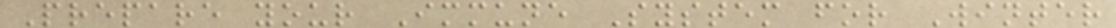Prepare your Immune System for Winter
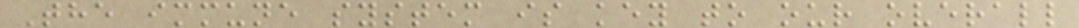The immune system is key to our overall
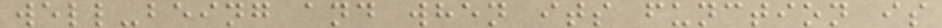well-being and when its function is
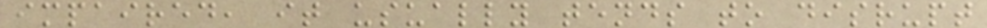impaired, it usually tends to disrupt
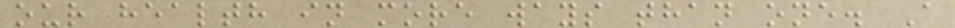our health in more ways than one. A
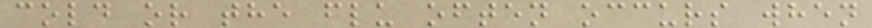cold or the flu often occurs when
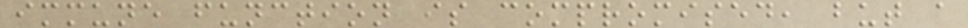immune function is compromised, but a
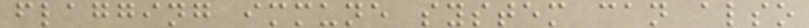flagging immune system can also
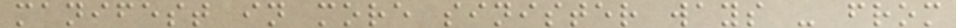manifest in more sinister ways - from
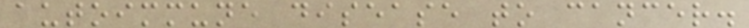autoimmune disease to cancer.
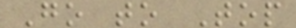Go to Top
